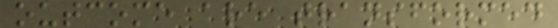outcome are transformed
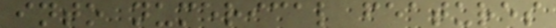into numerical features
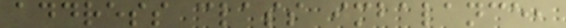address class imbalance,
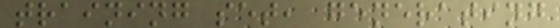training set, generating
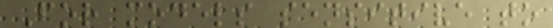For models sensitive to
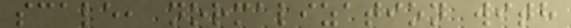scale, normalization with
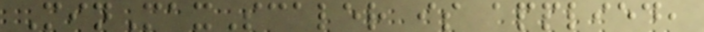MinMaxScaler is applied,
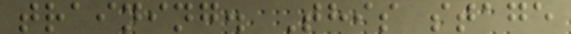training. This stage
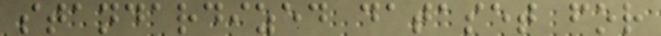standardized dataset for
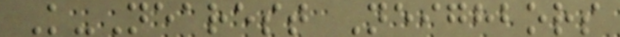K-Nearest Neighbors
